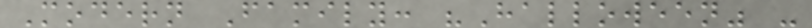Modern Family: "Halloween" -
